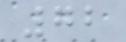72
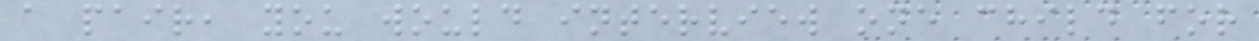a pair, you would interview one child for
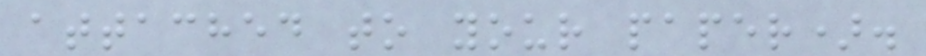attached to your paper).
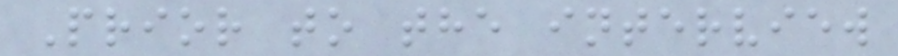Prior to the interview
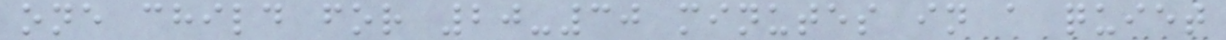one child for 20-30 minutes in a quiet
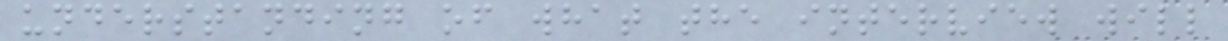understanding of what the interview will
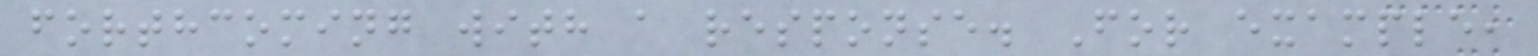forthcoming with a response. For example,
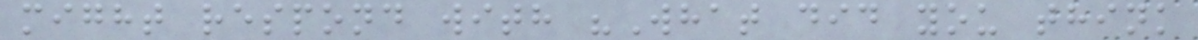might respond with "What did you think
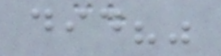did?"
